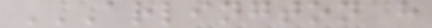ARLINGTON H
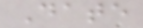Date
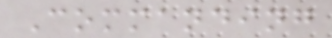Commanding
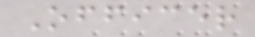Officer
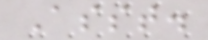Asst.
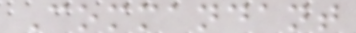Commandant
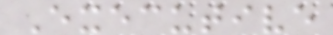Executive
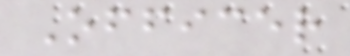Officer
